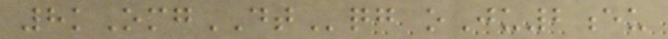8kOmgDTqg oJu2eu
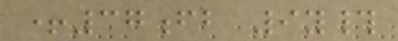+37fb 9y#
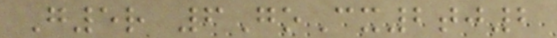G5r 6GoCx2tj2
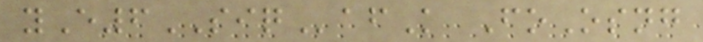yE6SIQafK FoOsng
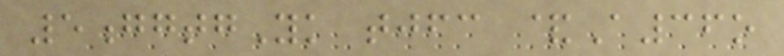5ggtgYk tjfc &A36o
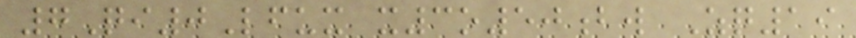7Qi0Lfux x3o50bw Zq19
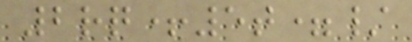2rq+5t=/
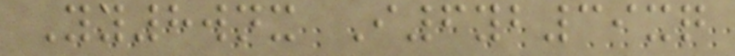Yy8wnx I6yb39xq
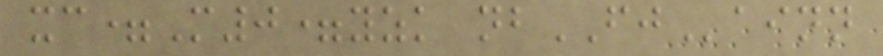xc=M0=yzk nbFJainn
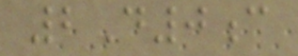2D0c
